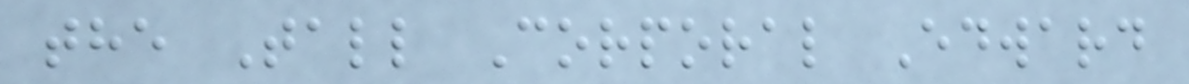the Tall Corporal Edward
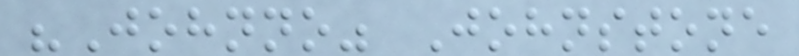"Johnno" Johnstone
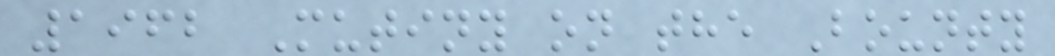1962 Mutiny on the Bounty
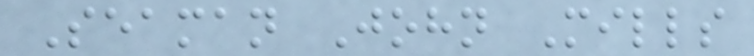Seaman John Mills
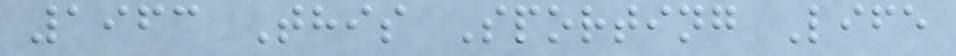1963 This Sporting Life
